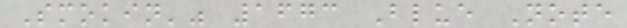Smokin'" 1673 Blue Note
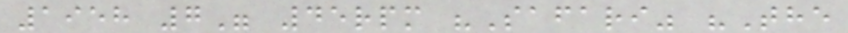1958 7" 45rpm "Safari" "The
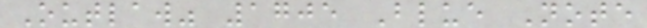Outlaw" 1705 Blue Note
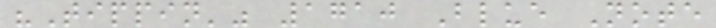"Tippin'" 1710 Blue Note
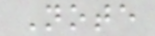Note
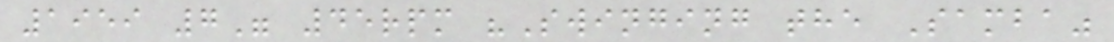1959 7" 45rpm "Swinging the Samba"
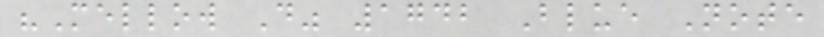"Mellow D" 1742 Blue Note
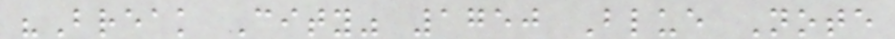"Break City" 1750 Blue Note
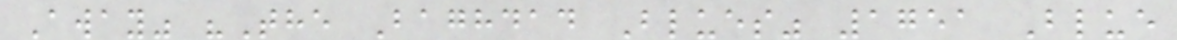Away" "The Baghdad Blues" 1751 Blue
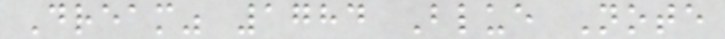Dream" 1784 Blue Note
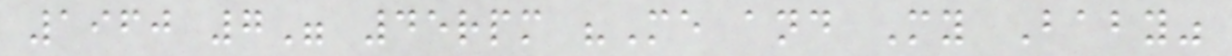1960 7" 45rpm "Me and My Baby"
